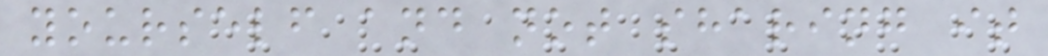yourself and not sharing it
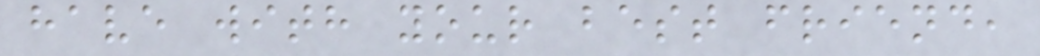have with your best friend,
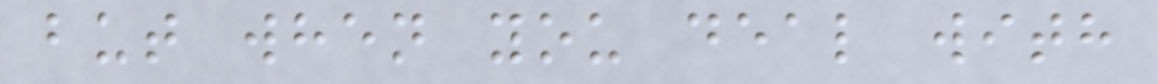but when you deal with
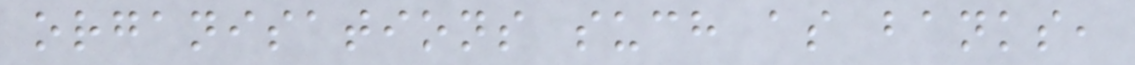organisations such as banks,
